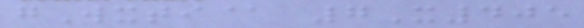gWxti@ 7X405
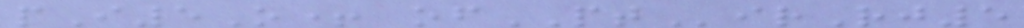pI5O+ ofPTirRj5
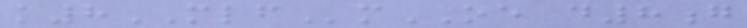k8MLFmOE d8g
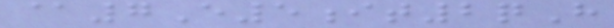@7E5it2qH
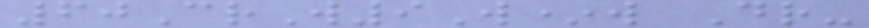60CrW9W*w Dr-
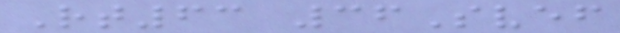Rt63 36Svef
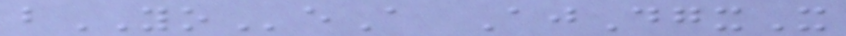bYOeA AjDgxX
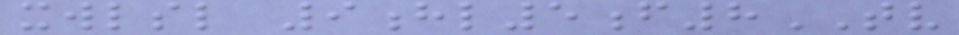xwlsl 9hl5f8TV
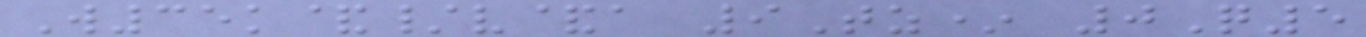W35k&/v&a 9Tz* 0Q5
